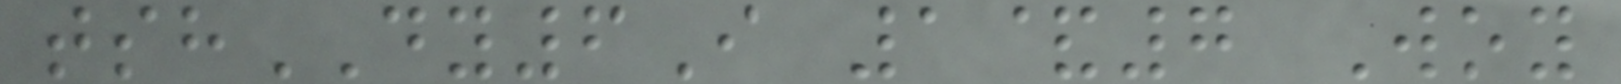tshDY6I 1&7 Woy
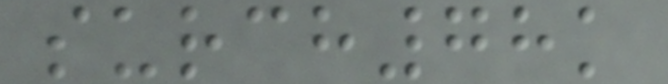surch78k
